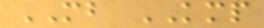MB KMP
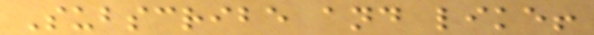Subscribe and like!
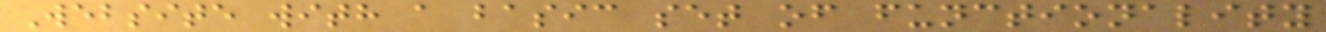Website with a basic set of functionality
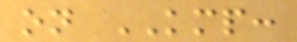on KMP:
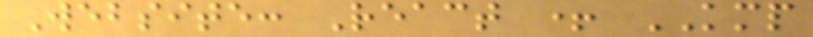Website: React + KMP
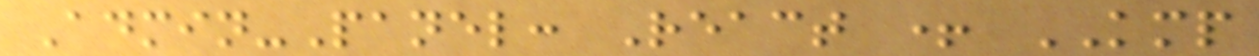Admin-Panel: React + KMP
